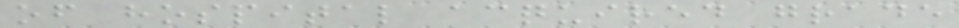of hospital acquired grade
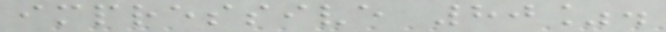impressive 80%.
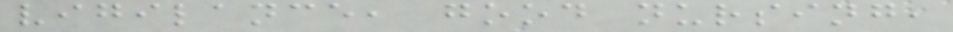vigilance, good nursing,
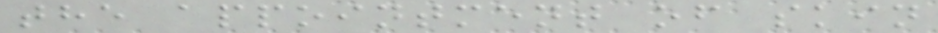the appointment of skin
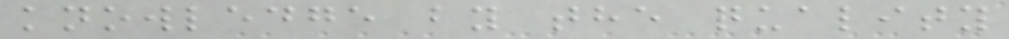knowledge by the quality
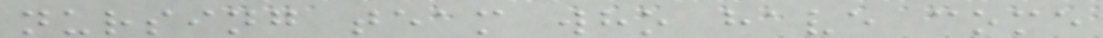nursing team who have come
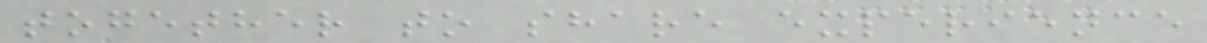together to share experience
